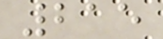215
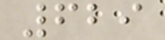629
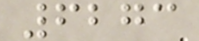6273
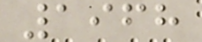1968
